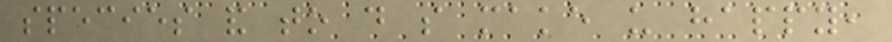species and to do so make us happy,
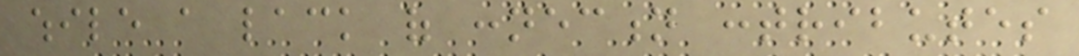while a lack of connection contributes
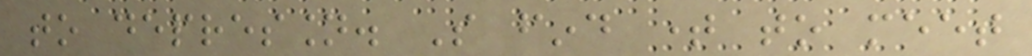to depression. So find time to meet
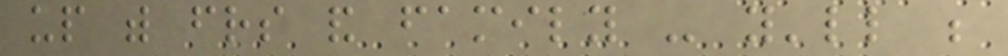up with friends and family - you'll be
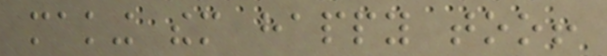making them happy too!
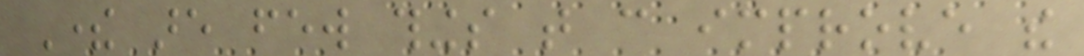There are few things that can improve the
